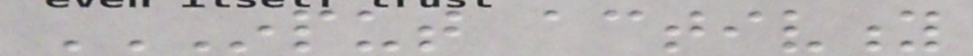INPUT ACTIVITY
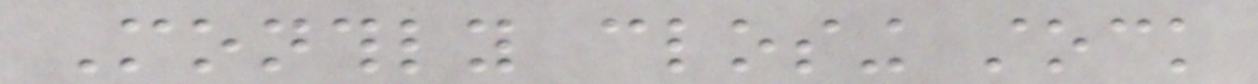Monthly closing stock
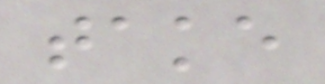take
